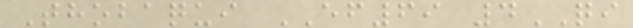Thobaqui EF69 4QI
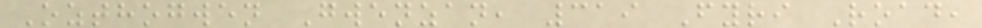Ozthogwen Gwenzan, 319 Fyri Road,
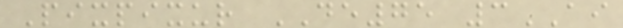Pixpixur DE75 3AI
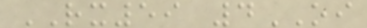RX59 4OI
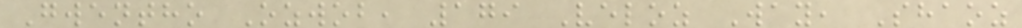Gwentho Ozwob, 179 Veloz Way, Shaoz
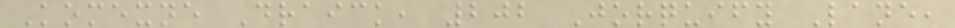Komexne Draick, 202 Jorquify Lane,
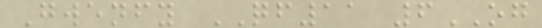Gwenfy QF11 6OG
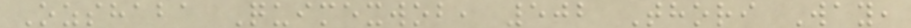Ozshaba Quimexwob, 502 Thori Way,
